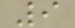9
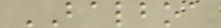BALBOA
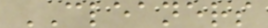CLEANERS
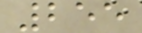255
